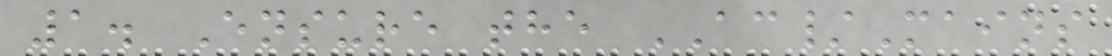1. Ensure the AC/Mains
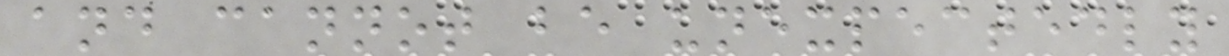and cannot be unexpectedly
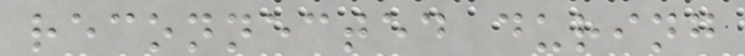reconnected during
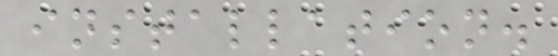installation.
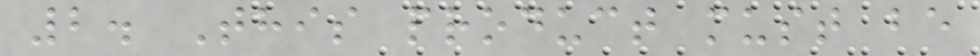2. This product must be
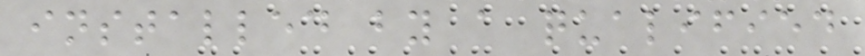installed by a qualified
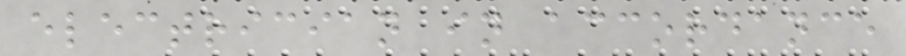electrician in accordance
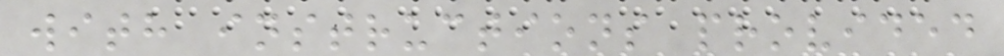with instructions provided
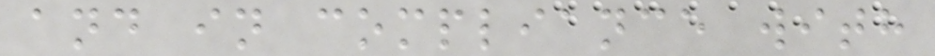and in compliance with
